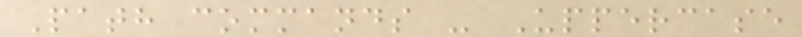Path commands - Uppercase
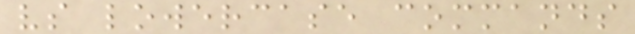vs lowercase commands
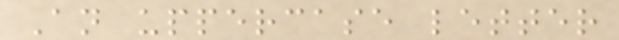An uppercase letter
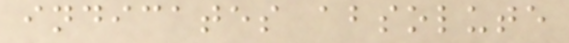indicates absolute
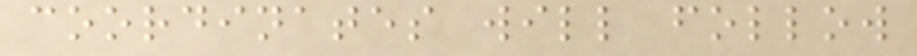coordinates will follow
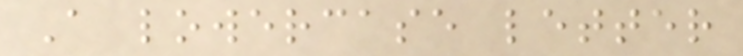A lowercase letter
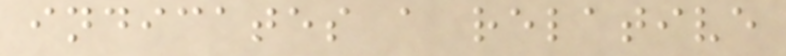indicates a relative
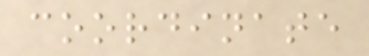coordinate
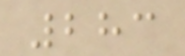283
